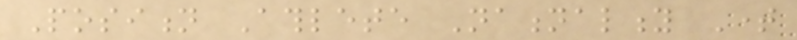Position Athlete Nationality Time
